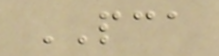PCA
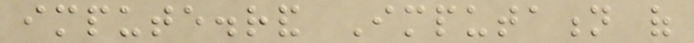impute.rand Imputation of
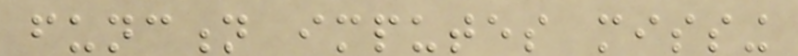function imputes missing
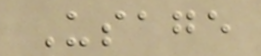Usage
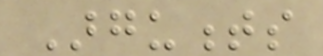Arguments
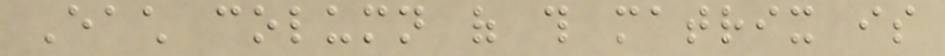Each column of this matrix is
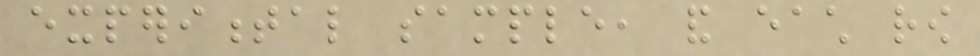experimental sample, and each row
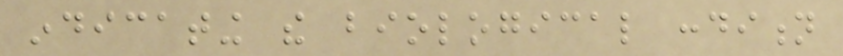indicating the biological condition
